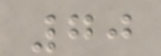70
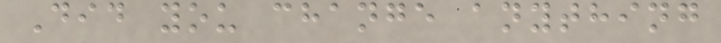Did you change anything
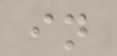in
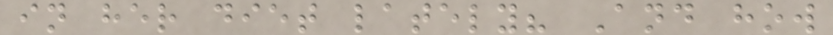in her diet lately? And how
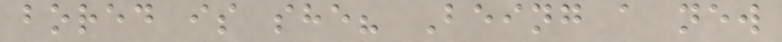bored is she? Being a new
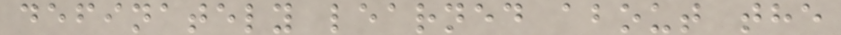definately learned about the
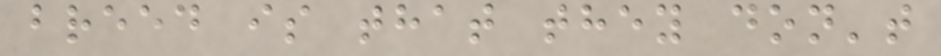breed is that they don't
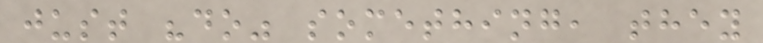just "do" something, they
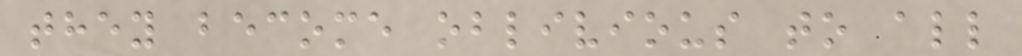they become oblivious to all
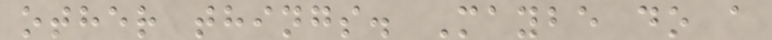other things. Maybe do a
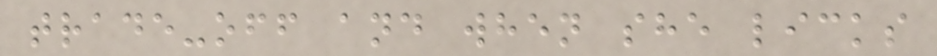trade-off and when she licks
